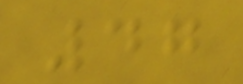47
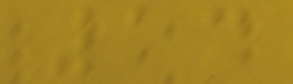13
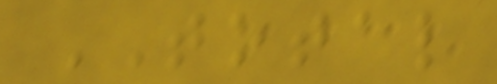TOTAL
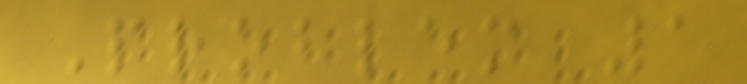Problem 1
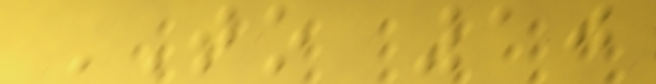TO 10
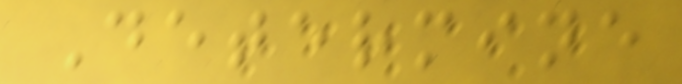Determine
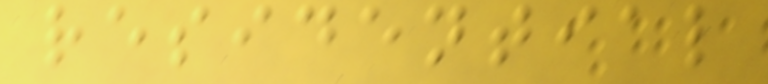residential
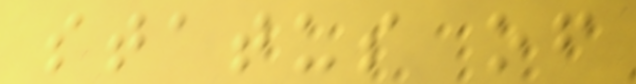status of
